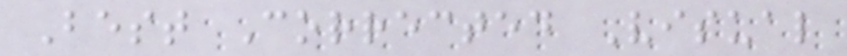Best Corrected Visual
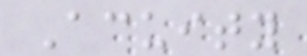Acuity
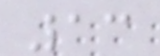13
